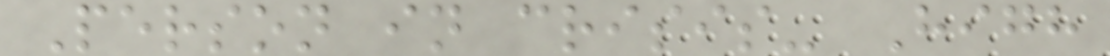Person in crisis- High
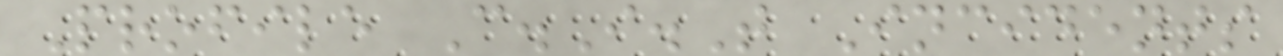Profile C.I.T Incidents
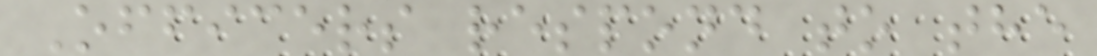Officers respond to the
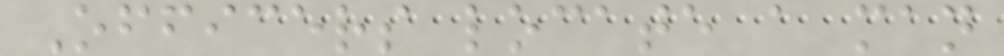Officers locate a man
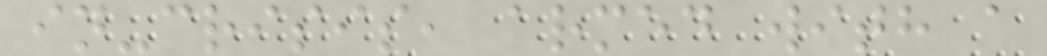in-crisis, armed with a
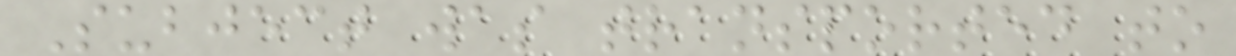Subject was transported to
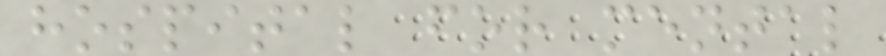hospital for mental
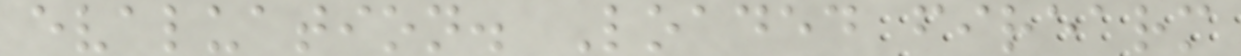evaluation. Loaded firearm
